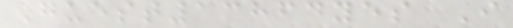Guest13864yes I
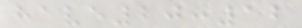have20:12
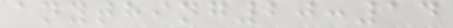anything20:14
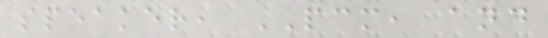speaker, PCM, and
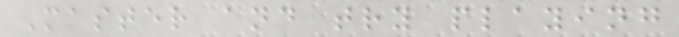Master and try playing
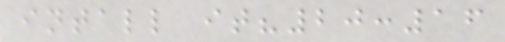intall it?20:16
